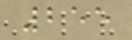255
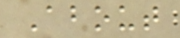About
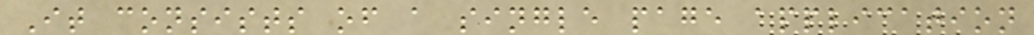It consists of a single page application
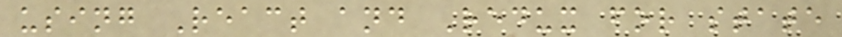using React and Redux for state
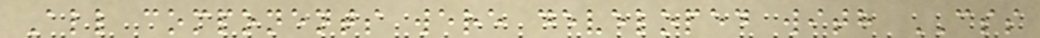All components were developed with CSS
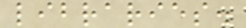libraries.
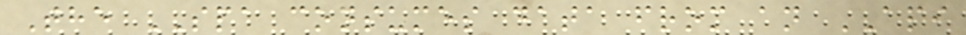The SPA consumes data from an API
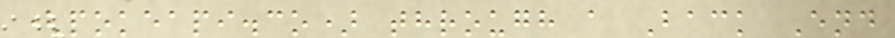(pokeapi.co) through a Back End
